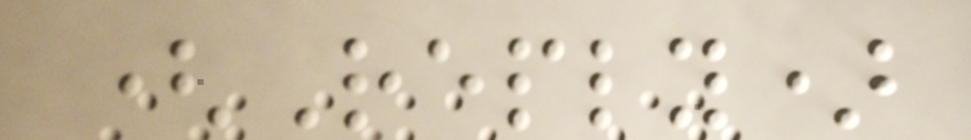(Reply)
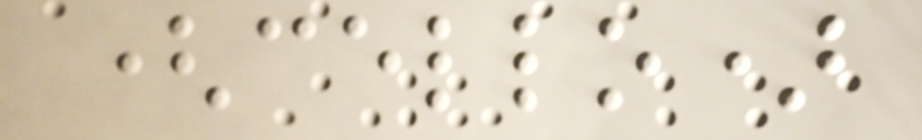(cello)
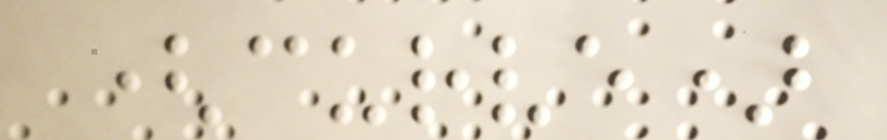(curve)
